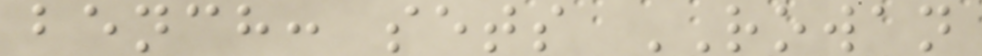bench: sets ROWAN
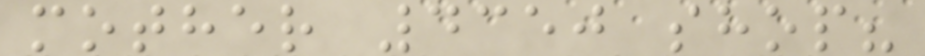mother 4350 shop?
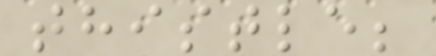thistle;
